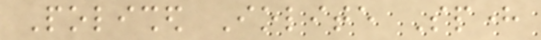Polished Iolite Sphere
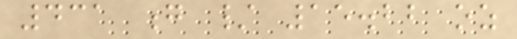431 g / 15.22 oz
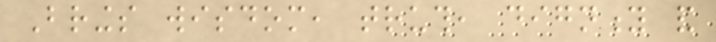Brings wisdom, truth, dignity and
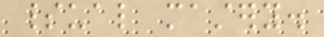spiritual mastery.
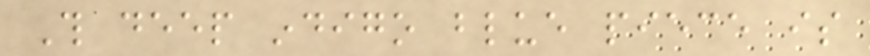This deep indigo blue piece is
